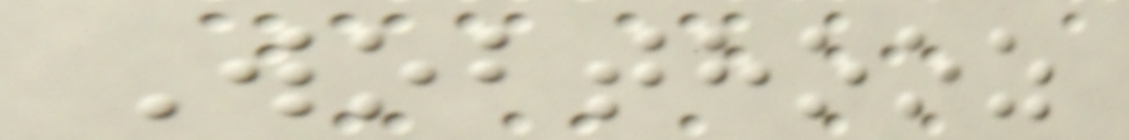Wobthooz
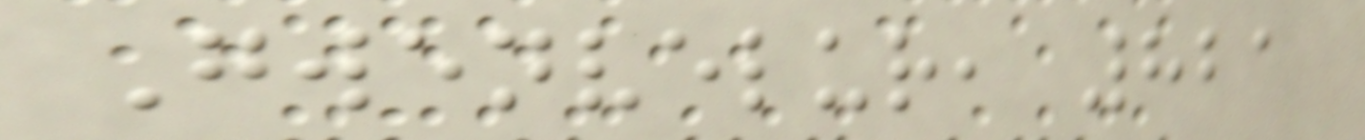Gwenvelur, 821
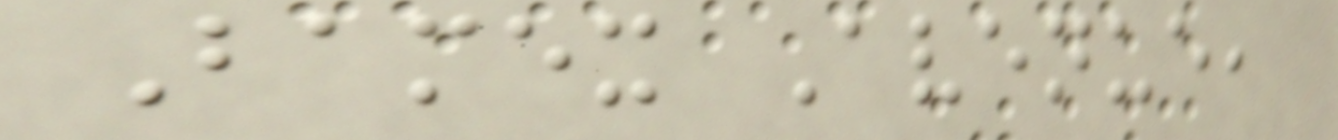Bamex Avenue,
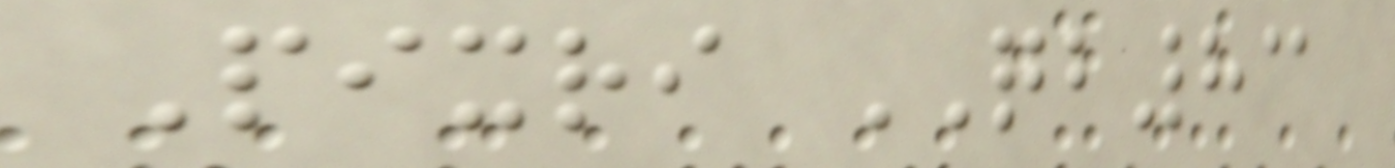Pixri QB83
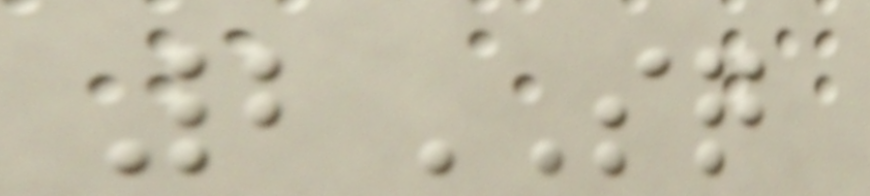2SQ
